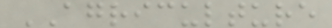AGRICULTURE
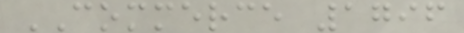COMMERCE 1796
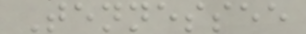Tennessee
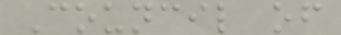Council of
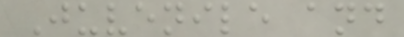Juvenile and
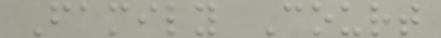Family Court
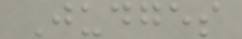Judges
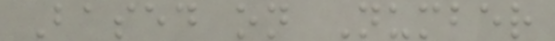Based on Number
